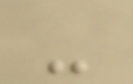-
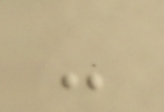-
